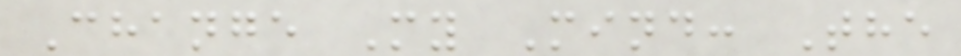Change My Mind: The
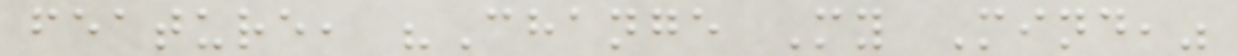feature, "Change My Mind,"
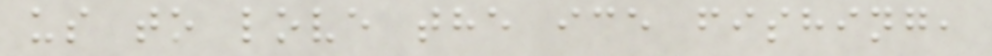us to love the ice fishing,
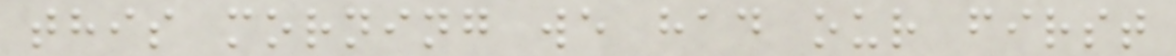this morning we had our first
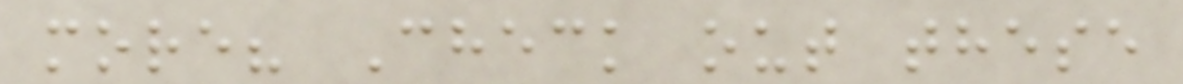more? Check out these
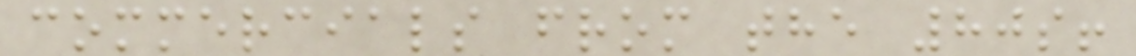commercials from the 80s!
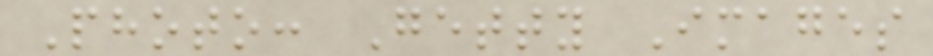Photo: Getty Images
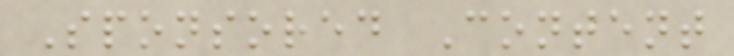Sponsored Content
